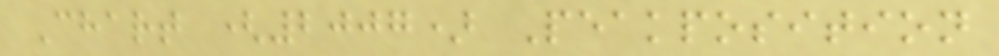Chart (2007) Peakposition
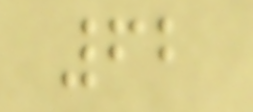62
